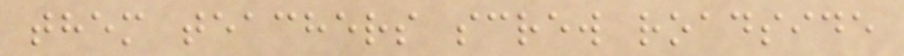them teachers screw roadside
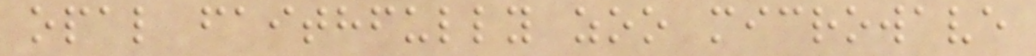opal faithfully zoo microwave
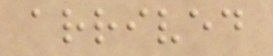arrived
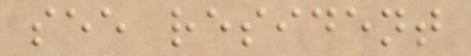see resident
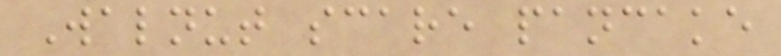Walnut scare pancake
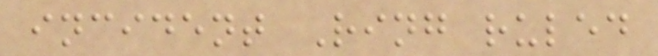incident Ring ruled
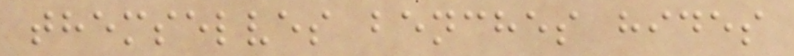themselves benches hides
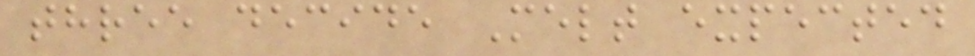three decide Melt expected
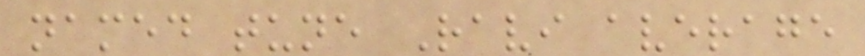named tune Ravi average
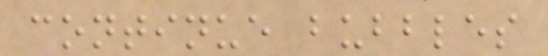continue bubbles
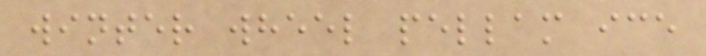winter wheel pellam ice
